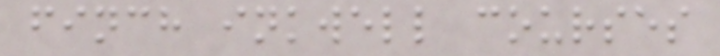finch inkwell courses
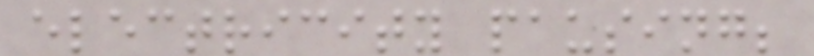electricity pausing;
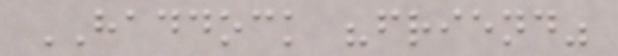HADDOCK "friend"
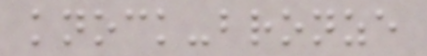knock-bronze
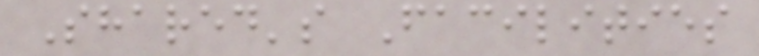Shared's Facilities
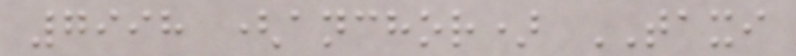7998 (anchor) TAXI
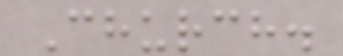Church.
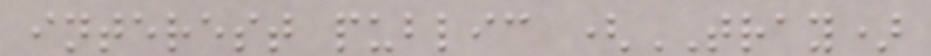interest public (TRAY)
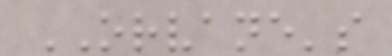ORVANE's
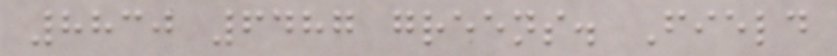8830 6487 greens. Field
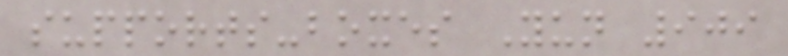supports-boxes Yun 909
